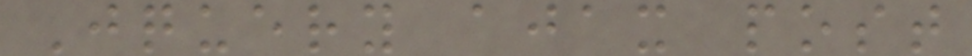Jquery ajax post
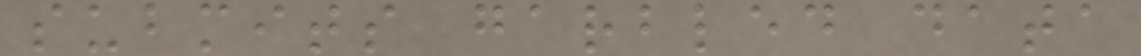submits garbled data
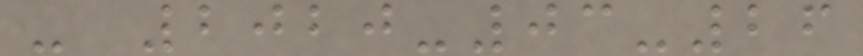- 2020-03-26
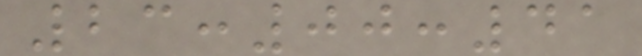23:00:41
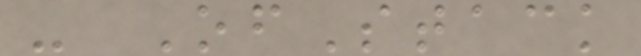- OfStack
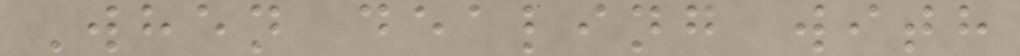When dealing with
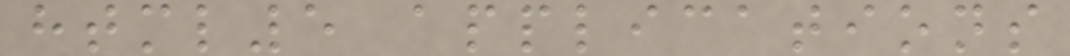html5 applications
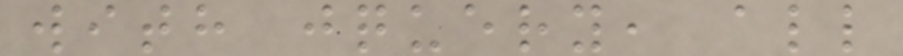with jquery, all
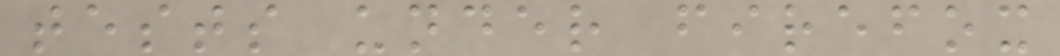tests under firefox
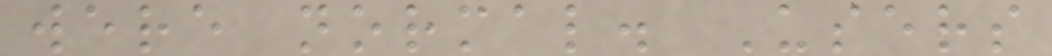were normal. Users
